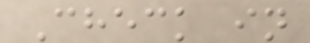Check in
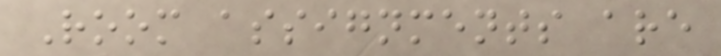Room assignments are
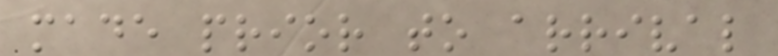made prior to arrival
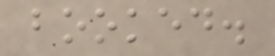booked.
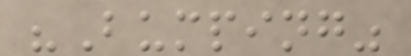"Bumping"
